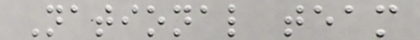National team
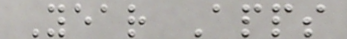Year Apps
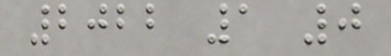2022 1 0
